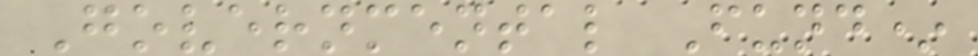Governmental Fund*
